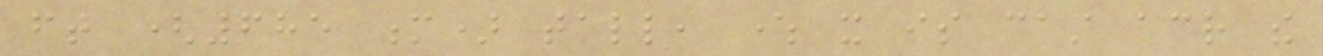ft (685 m) tall, where it is cast across the
